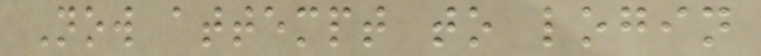Now attempt to login
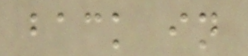back in
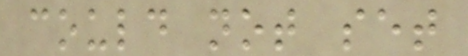could not set
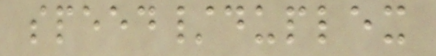speed/duplex
